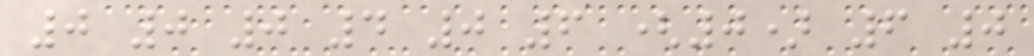0 0 0 4 0 6 (0) 6 0
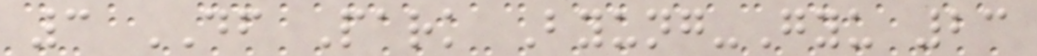3 DF Park Byung-Gyu 23
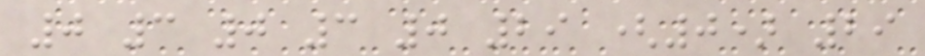0 3 0 3 0 29 (0) 29
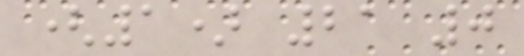(1) 21 0
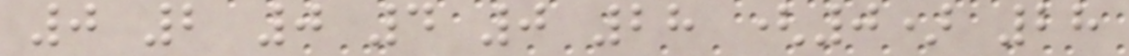0 2 0 4 0 28 (0) 28
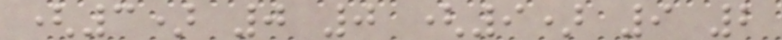(3) 0 0 (9) 9 2
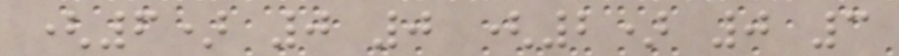(6) 0 0 (2) 0 3
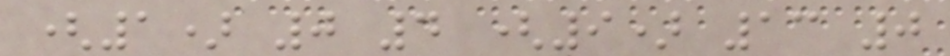(1) 0 4 (9) 13 0
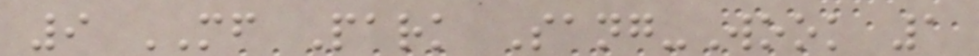9 MF Park Sang-Wook 1
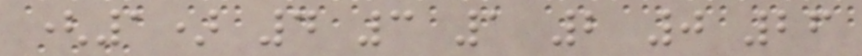(1) 4 3 1 2 0 26
